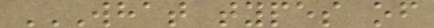WHAT TYPES OF
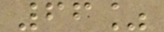66%
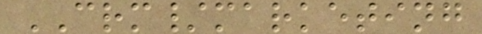CRM/marketing
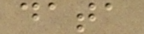data
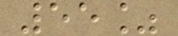55%
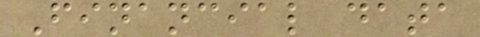Financial data
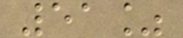51%
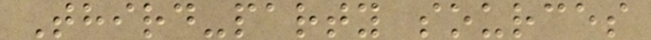Third-party sources
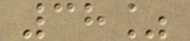38%
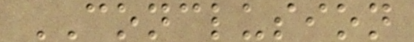CONCLUSION
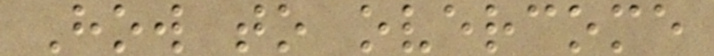How to overcome
